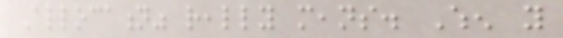Allocation" really means. When you
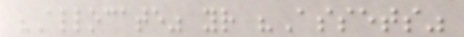"Allocate" your "Assets"
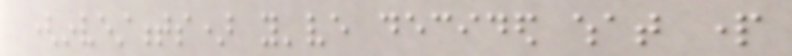(investments) you've decided what part
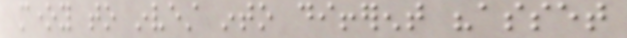money to invest into different "asset
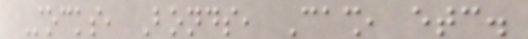Stocks, Bonds, Cash, etc.
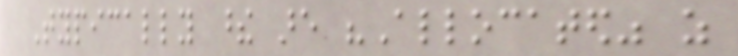Typically these are "Allocated" as
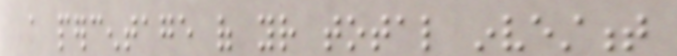a percentage of your total investment
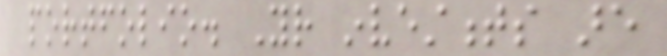portfolio. Your investments are
